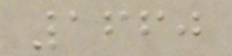1660
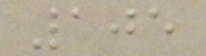105
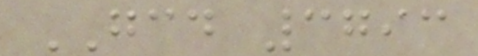GCD 3793
